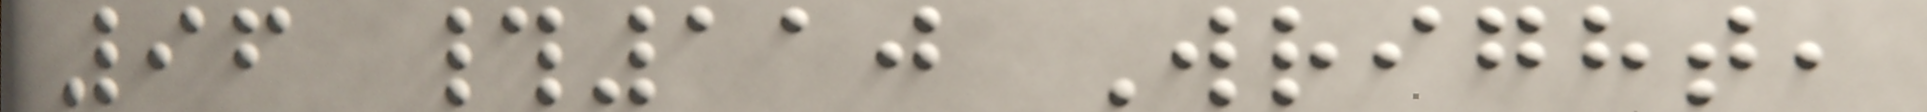96 #110 Wright,
